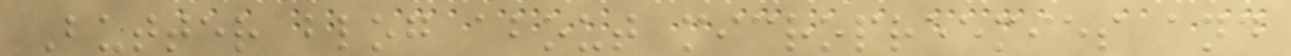Butter blog about micropreemies and
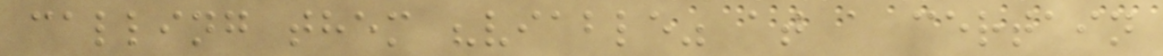calling them "viable" at a certain
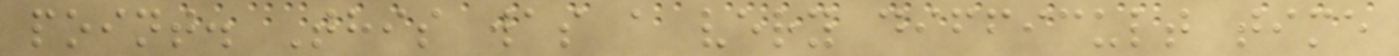point. This was a very difficult time
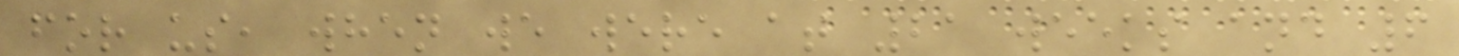for us, when we were at 21 weeks and 6
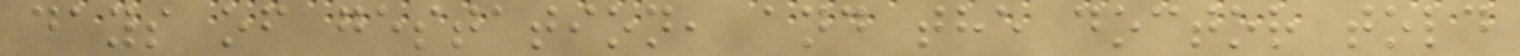days of gestation, and the doctor told
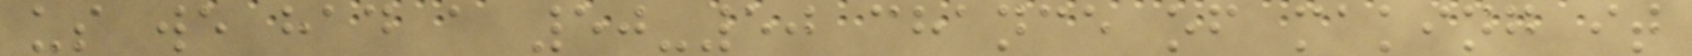us we had a 50-50 chance of making it
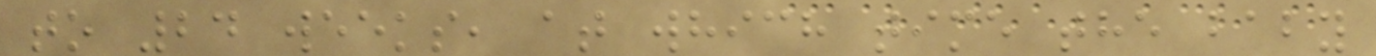to 24 weeks, at which time the baby
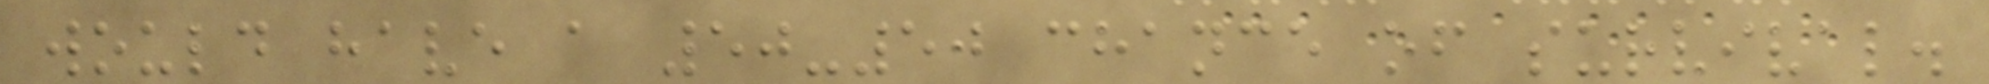would have a 50-50 chance of survival.
